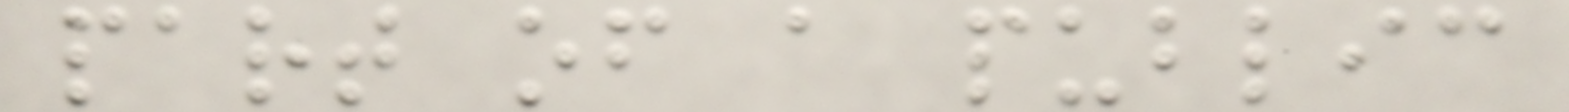part of a public
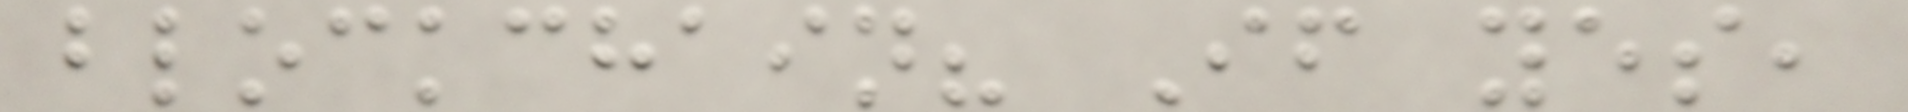blockchain? If yes,
